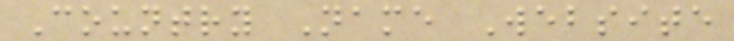Country Name Website
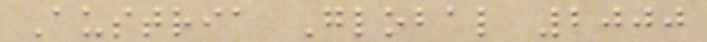Austria Global 2000
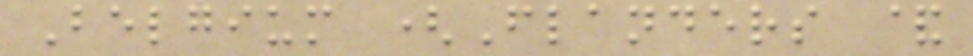Belgium (Flanders &
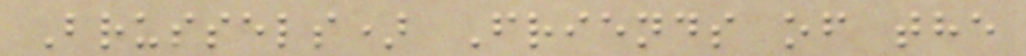Brussels) Friends of the
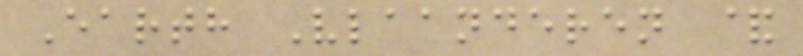Earth Vlaanderen &
